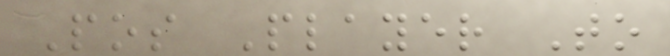Pos Player To
